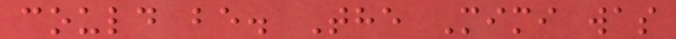could be. The Mimi was
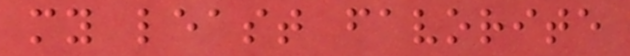my least favorite
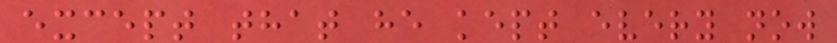except that he kept every now
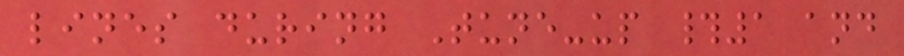lines during Tune-up #1 and
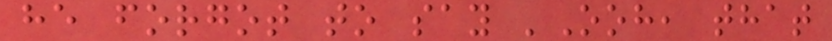he forgot to say 'Ooh, that
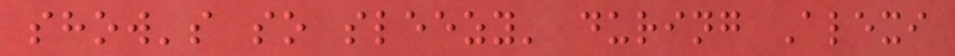show's so sleezy' during Alexi
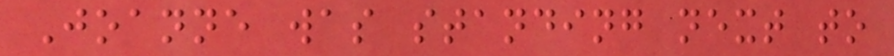Joanne was standing next to
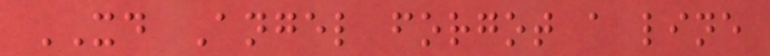XD Angel forgot a line
